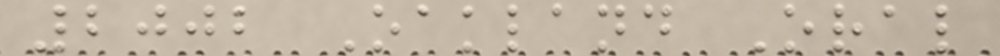2002 Oakland Oral
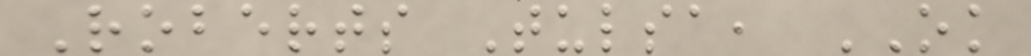Roberts Tulsa, OK
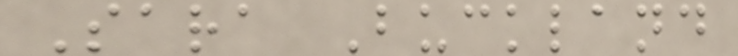Sara Buckland
